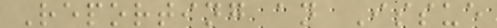Reporting an Issue
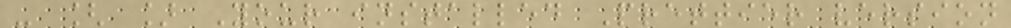- [ ] Your installed Prettier version
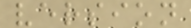version
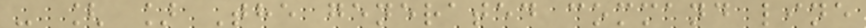- [ ] The generated command line
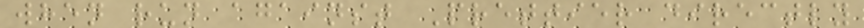when run against Prettier directly
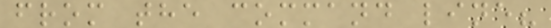from the command line?
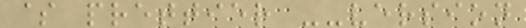$ prettier --version
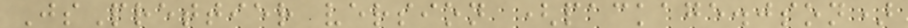JsPrettier version (package.json)
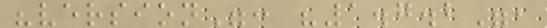"version": "1.7.2",
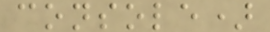console)
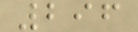296
